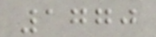1770
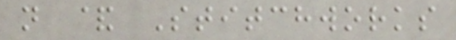n & Stitchworks
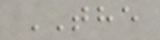THE
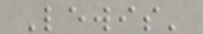Lewis'
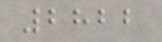2822
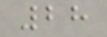28
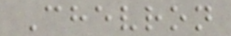Chevron
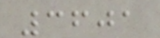3601
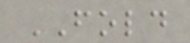FOLD
